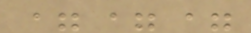===
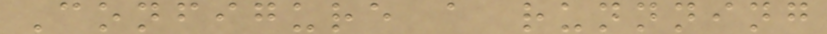Configure a runnning
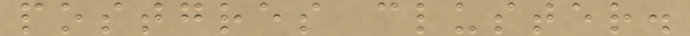postgres cluster.
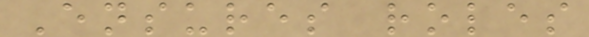Ensures roles
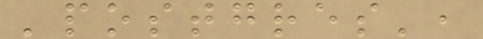'postgres',
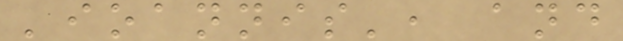'ioannis', and
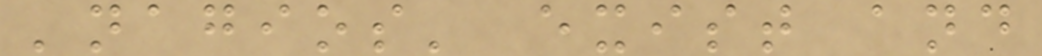'nagios' exist and
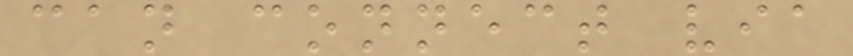can connect via
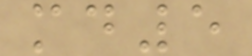md5
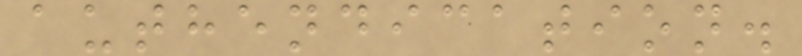authendication.
